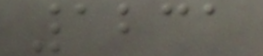1231
